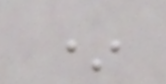*
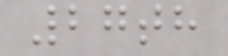27th
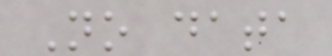No data
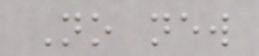No new
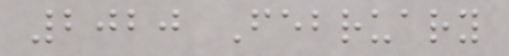2020 February
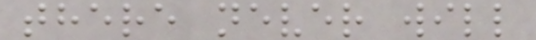there never will
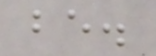be.
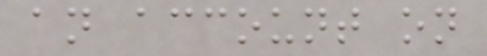an account on
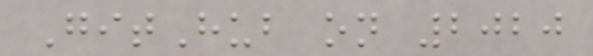GitHub on 2020
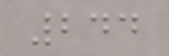244
